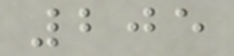205
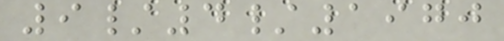9/4/1970
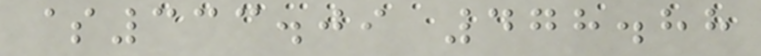$333.09 478.88
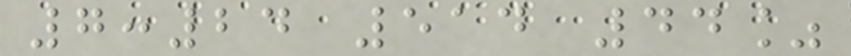7:24 514 44%
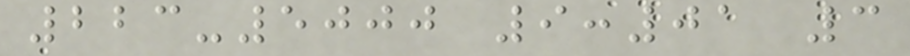223-5000 9:01 3
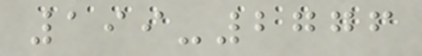199-2776
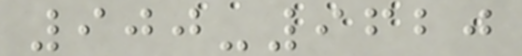900-9620
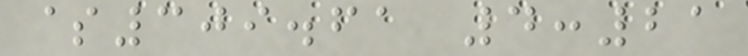$309.61 4:21
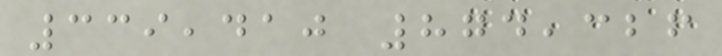339,410 874,326
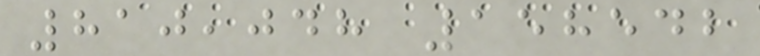810,048 158542
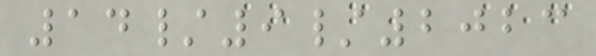14/9/2023
